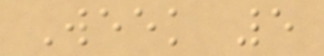Week 5
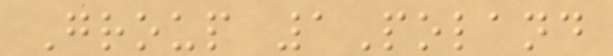Group 1Poland
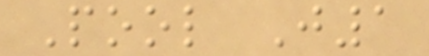Pool J1
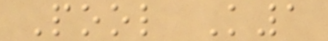Pool K1
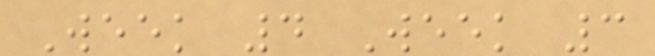Week 4 Week 3
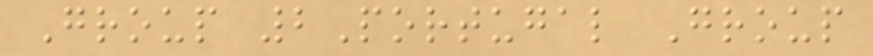Group 2Portugal Group
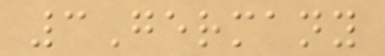3Germany
